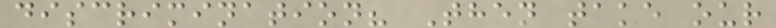discrimination? Then take our
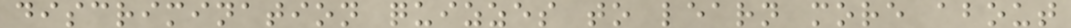discrimination quizzes to learn more about
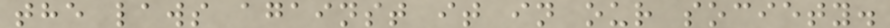the laws against it in our society.
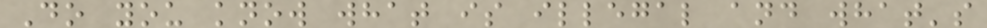Do you know what is illegal and what's
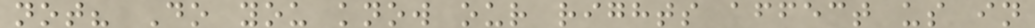not? Do you know our rights affect us in
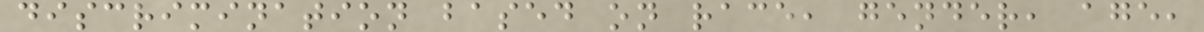discrimination based on race, gender, age,
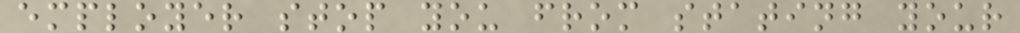employer stop you from stating your
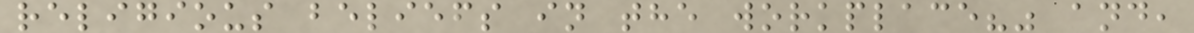religious beliefs in the workplace?" and,
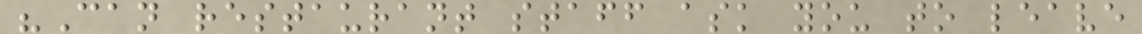"Can restaurant staff ask you to leave
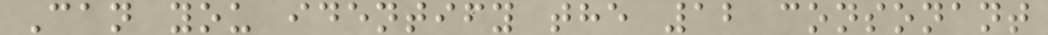Can you identify the 12 consonant
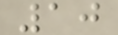10
